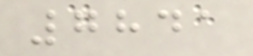7841
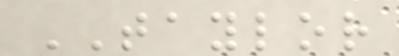TAYLOR
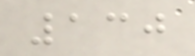130
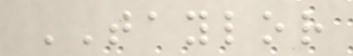TAYLOR
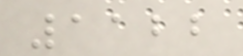1122
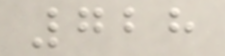728
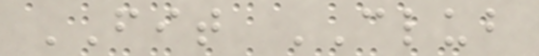FIT CLUB
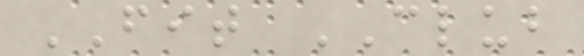FIT CLUB
